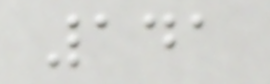141
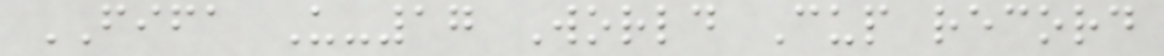FIFA U-17 World Cup record
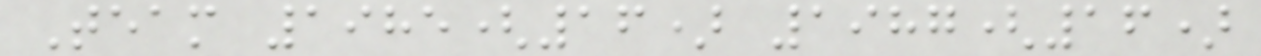Team 1985(16) 1987(16)
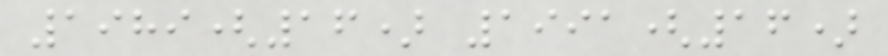1989(16) 1991(16)
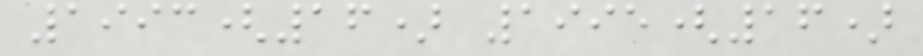1993(16) 1995(16)
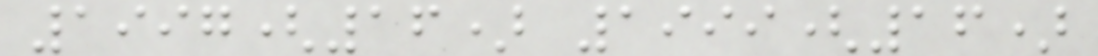1997(16) 1999(16)
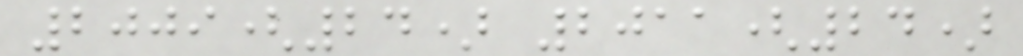2009(24) 2011(24)
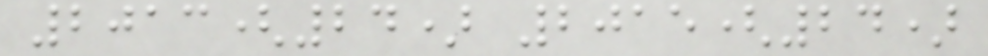2013(24) 2015(24)
